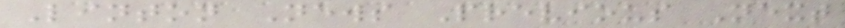Linton News Previous Next
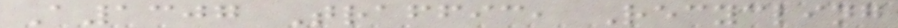A1307 Traffic, Recycling
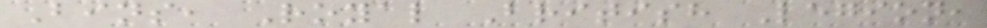Bins, Royal British Legion,
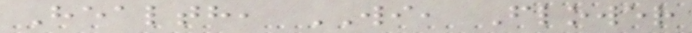Health, WI, Flower
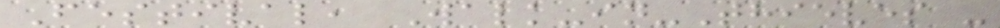Festival, Walk-in-Thieves -
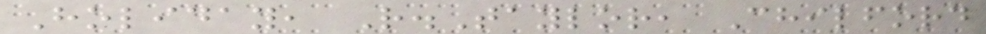Holiday, R.Taylor, Chilford
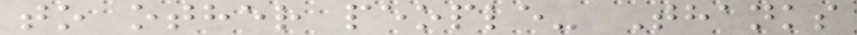to other people- Thanks
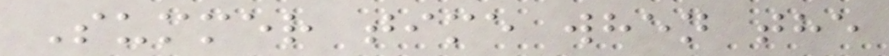Summer time when the
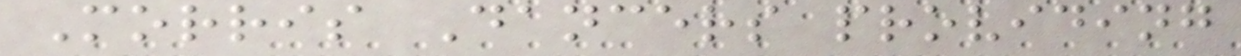Morris Dancers providing
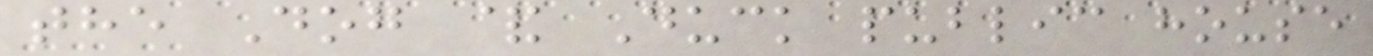the Dog & Duck public house
